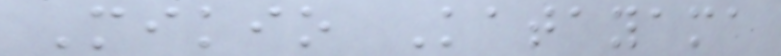Mikio Katayama
